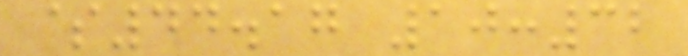$44.17 10:32
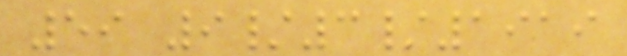59 9/3/1919
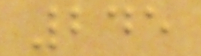245
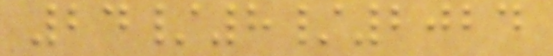24/8/2024
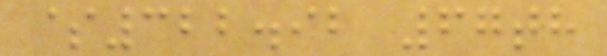$322.92 67th
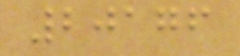20176
